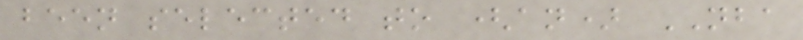been selected to (an) NBA
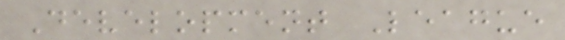Development League
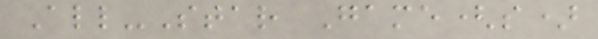All-Star Game(s)
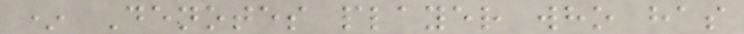* Denotes player who has
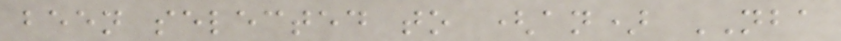been selected to (an) NBA
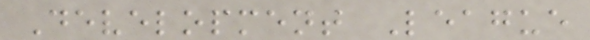Development League
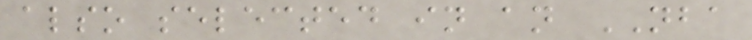also selected in an NBA
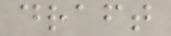draft
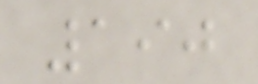190
